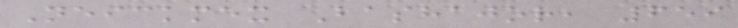Neickmex Bashajor, 659
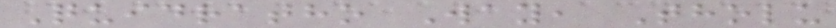Quidratho Way, Tholu
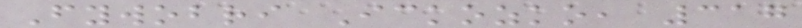Fywobri Ickozko, 317
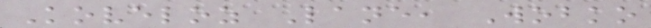Koveloz Lane, Wobko
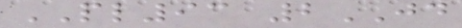PL93 2JD
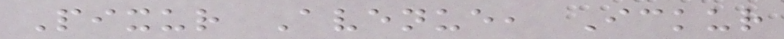Pixur Avenue, Ickur
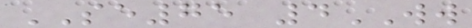SE75 4WW
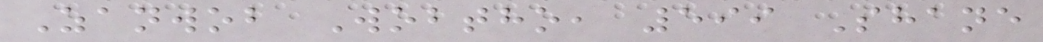Zanwob Wobtho, 599 Shane
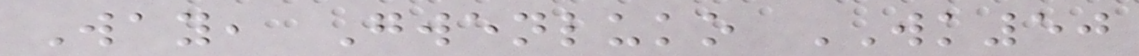Way, Gwenluko WK50
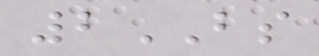2BS
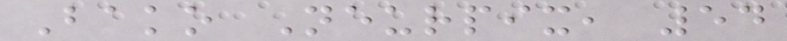Bako Neurpix, 54
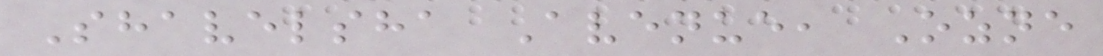Shavelsha Avenue, Ozne
